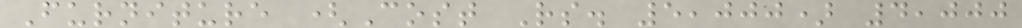Furniture (Cost Rs. 5,000) 4,000
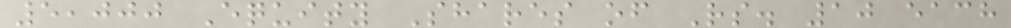5,000 Equity Shares of Rs. 10 each
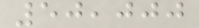50,000
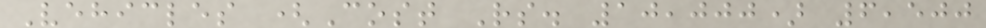Vehicles (Cost Rs. 10,000) 6,500
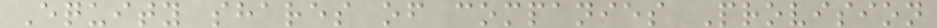Equity shares of companies Provision
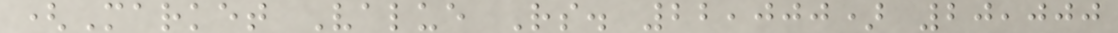(Market Value Rs. 22,000) 20,000
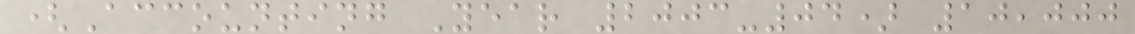(Accounting Year 2003-04) 10,000
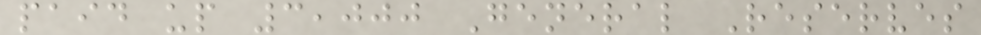paid up 3,000 General Reserves
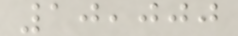10,000
